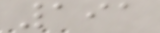191
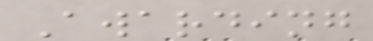Awarding
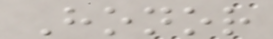Honor
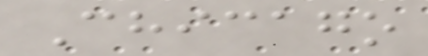Chicago
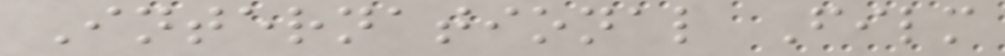International Film
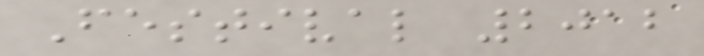Festival 2012
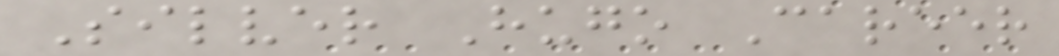Silver Hugo Career
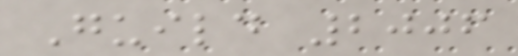Guild 2006
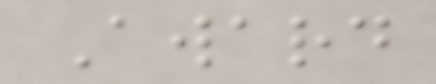Award
